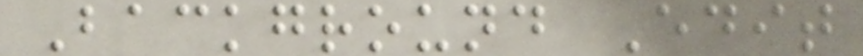Background Edit
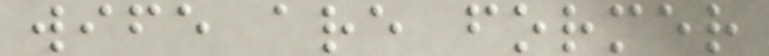wife are former
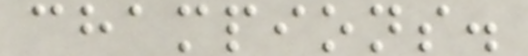champions.
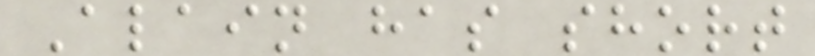Alain has short
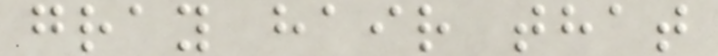gray hair that
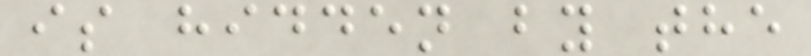is hidden by the
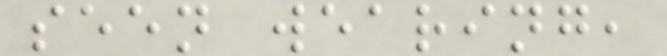seen wearing,
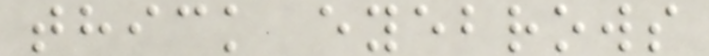thick eyebrows
